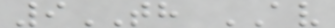9TH AV
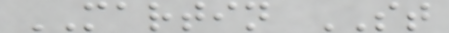MARTIN ST
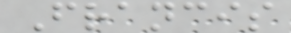Francis
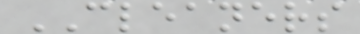CLEANERS
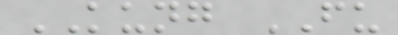KUNG FU
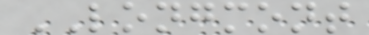LONGMONT
